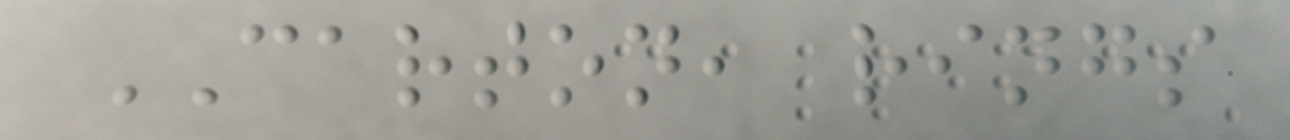CARTON, rings
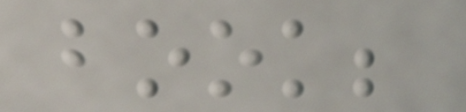book;
